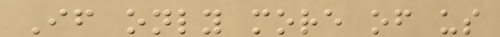If only more of us
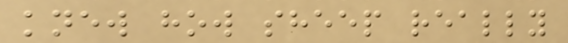knew how sheep really
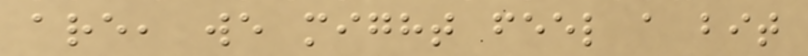are, we might feel a bit
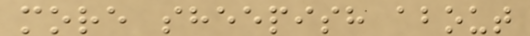more sheepish about
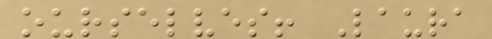ourselves! Laura
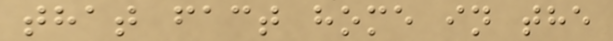that fact home in the
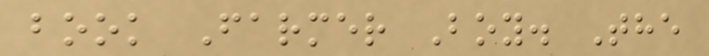book Farmer Boy. The
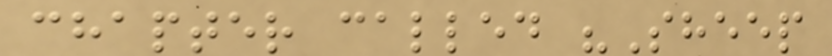chapter called "Sheep
